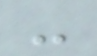-
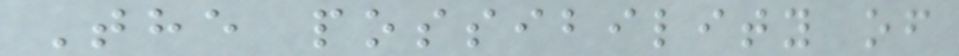The possibility of
